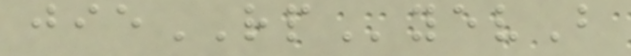jieRPyevB
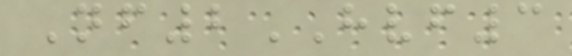Nf2HVF3
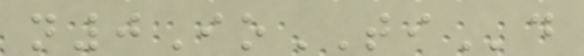n0IoTId
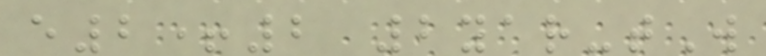e2+2 2yar-tW
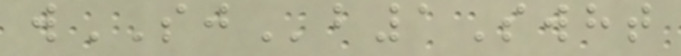wSJb1Swht
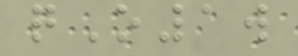qO1w
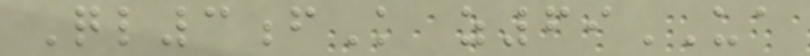Ql3fK z69UA
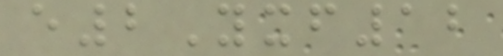e2Yxf12
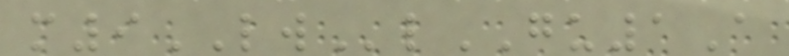m9LWlGU1A
